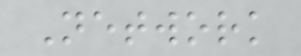Network
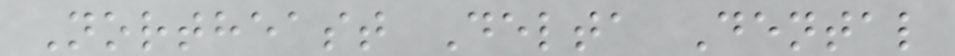Northeast Delta Dental
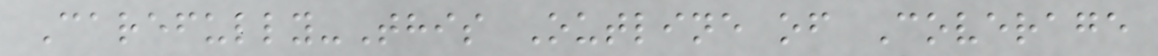Carefully-This Outline of Coverage
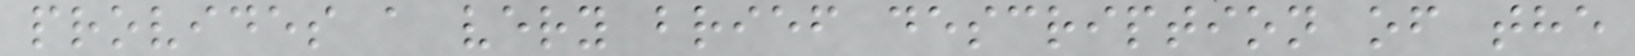provides a very brief description of the
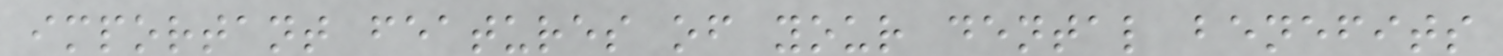important features of your dental benefits
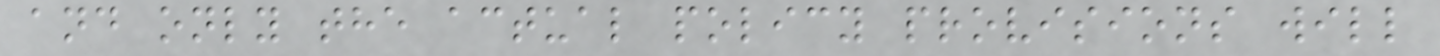and only the actual policy provisions will
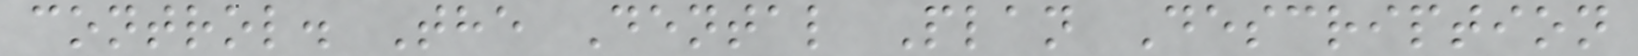control. The Dental Plan Description
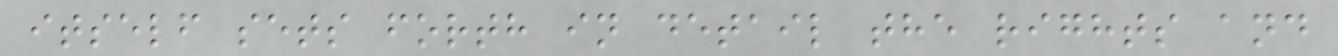itself sets forth in detail the rights and
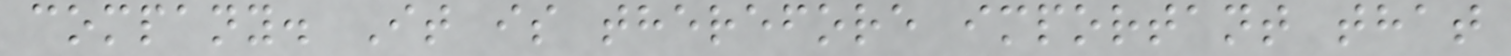company. It is therefore important that
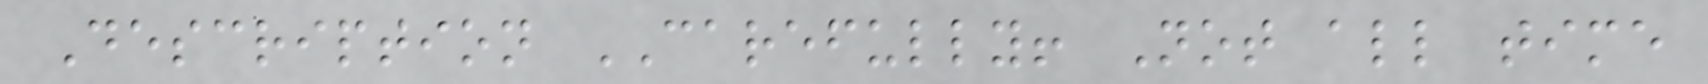Description CAREFULLY! Not all time
